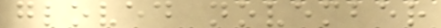gloved november
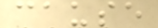cause
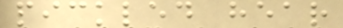pickled hear
